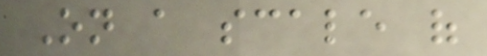On a scale of
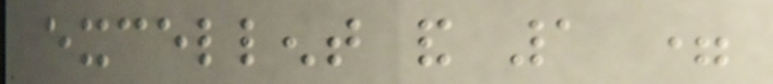excellent and 1 =
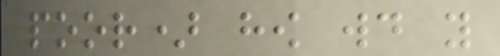poor) how would you
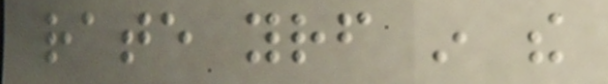rate yourself in the
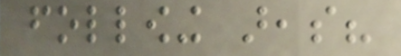following areas?
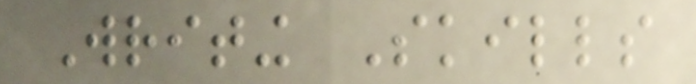Writing Skills
